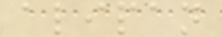alipan
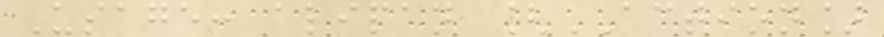Usage: alipan [ACTION]
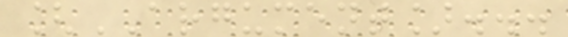[ARGUMENT]...
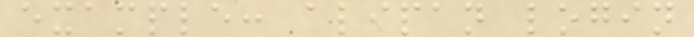example: alipan login
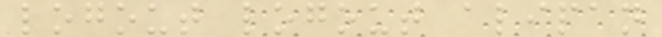logout logout alipan
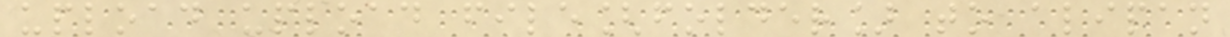upload upload file[folder] to alipan
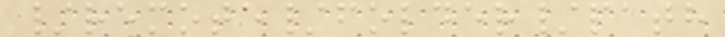/remote/folder/path
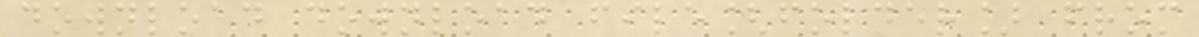download download file[folder] from
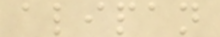alipan
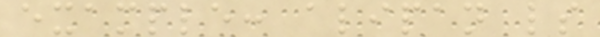example: alipan ls
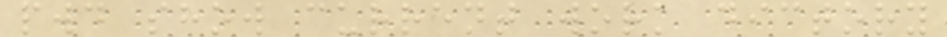pwd show current work dictory
